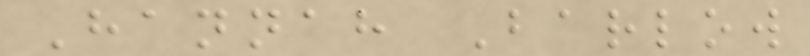Hannah Barlow
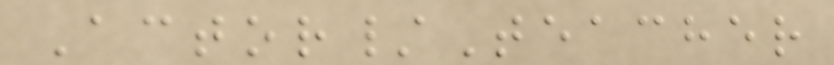Actor/Teacher
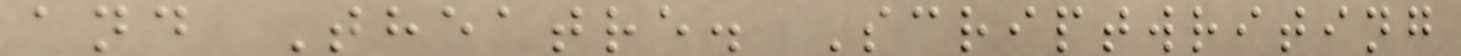and Theatre. Scriptwriting
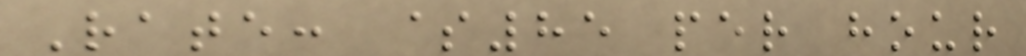Rate: $85 per hour
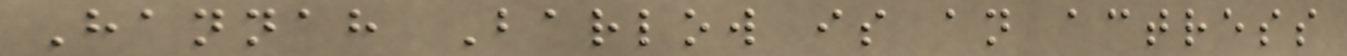Hannah Barlow is an actress
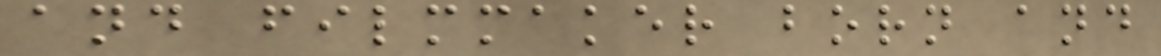and filmmaker born and
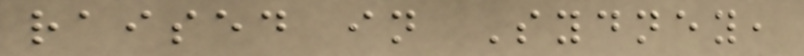raised in Sydney,
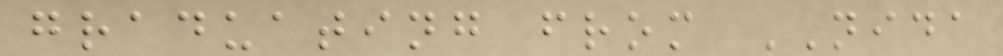graduating from NIDA
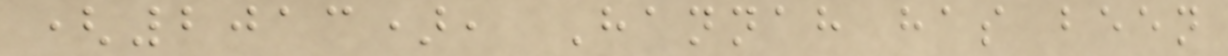(2013), Hannah has been
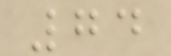74
